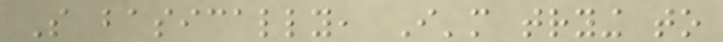So basically, I'm trying to
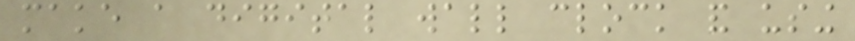make a digital wall clock and using
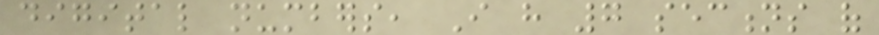digital numbers, I have 7 sections of
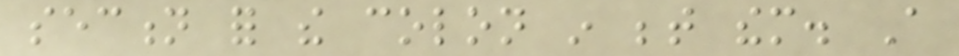section for the colon in between them. A
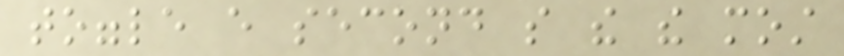toggle every second so the the most
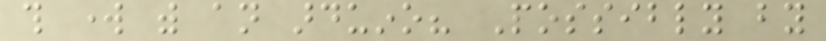this work with an arduino? Possibly by
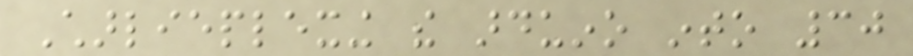Charlieplexing the arduino into 30
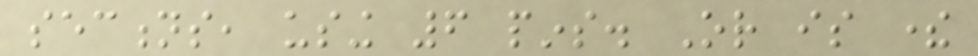sections, using 6 pins. Or is there
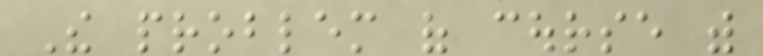The problem of course with
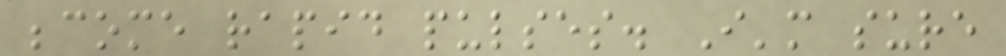become rapid pulses. I'm sure
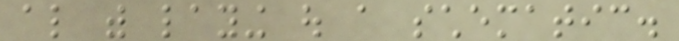also with laying out a schematic.
